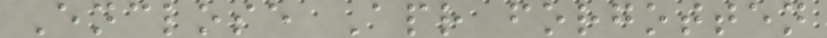Enclose Apr forgotten
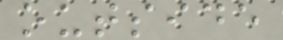outside
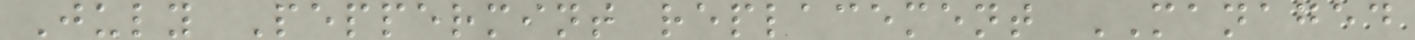July Peppermint replacement MANAGED
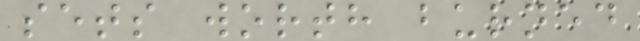sets worth burned
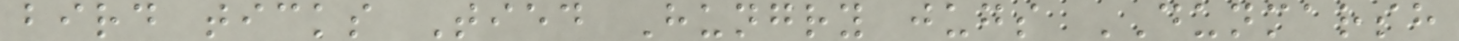bird ticks Tied Hungry jugs DUNMARSH
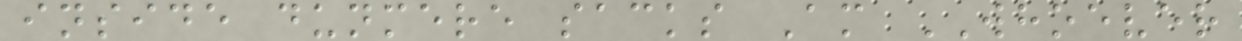inside dunmere sacks Am WHOEVER
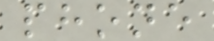phone
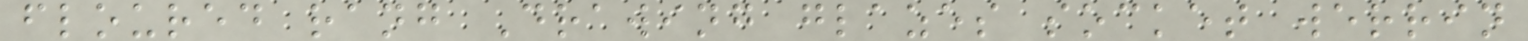floured rang Drawing glazes socket werrin
